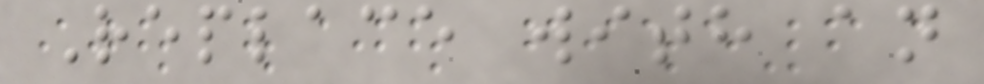Replace with an
